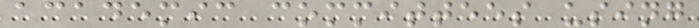academic committees using
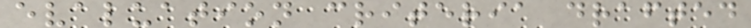evaluation criteria drafted
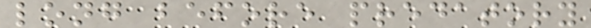long before predatory
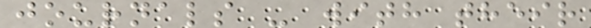journals - with their
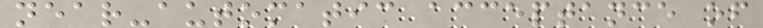near-automatic acceptance of
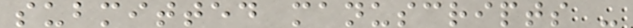submitted manuscripts -
